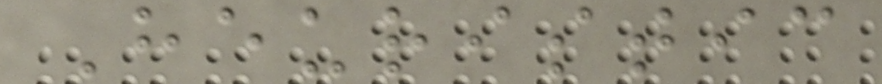Heuristic
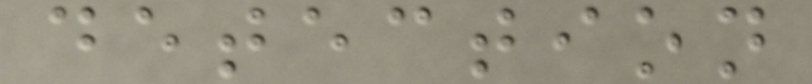detection
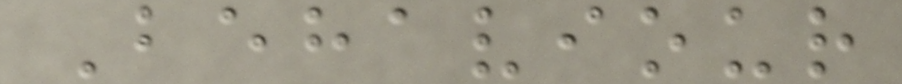Behaviour
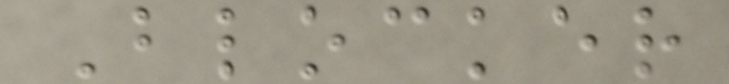Blocker
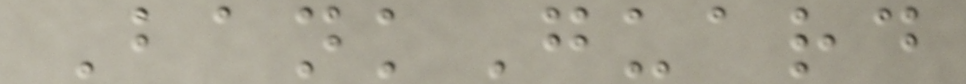BankGuard
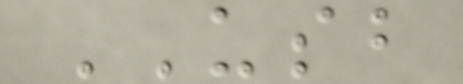USB
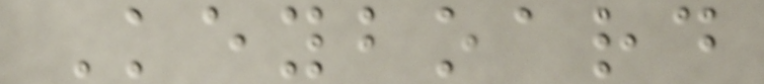Keyboard
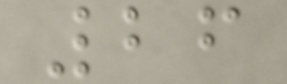26
